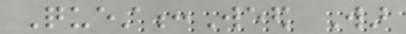Quest:Weed War
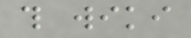this wiki
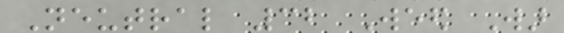Neutral 32 Weed War
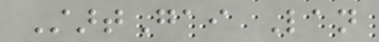StartGai Lan
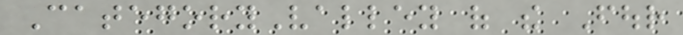CategoryValley of the Four
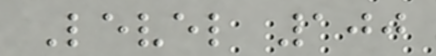Level 100
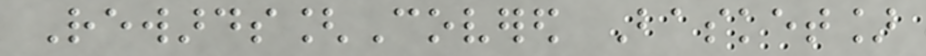Rewards[Covered Basket]
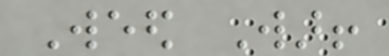Weed War!
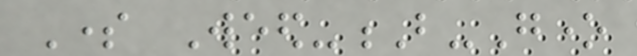Some Weed-B-Gone
